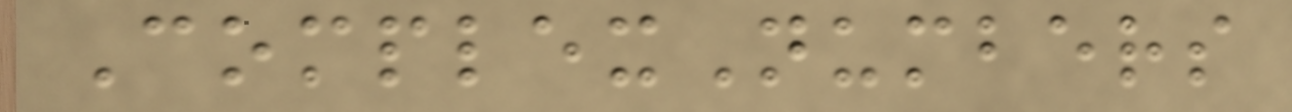ComplexNumbers
